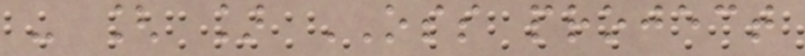- [ ] OSS project
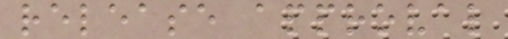release approval
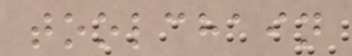toolchain
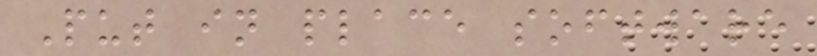Put in place software
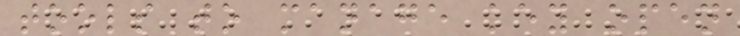tools to manage key open
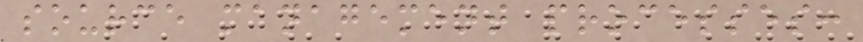source management processes:
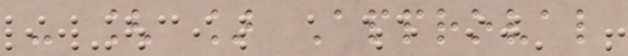- [ ] Approval
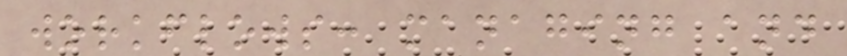workflows: managing and
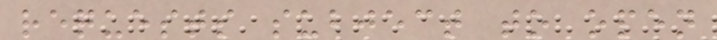requests subject to open
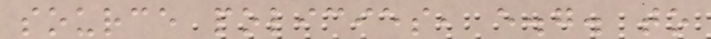source policies, e.g. to
